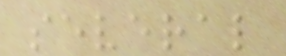several
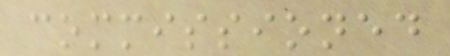commissioned
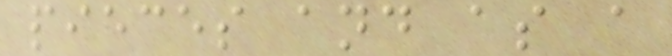pieces and as a
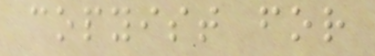copyist for
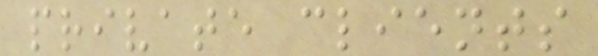private clients
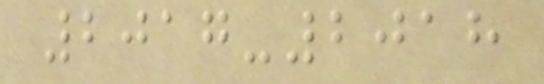2017-2018
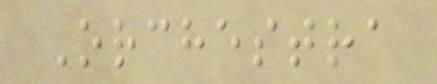Orchestra
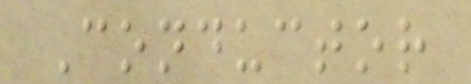Conductor
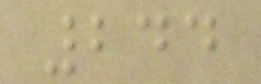244
